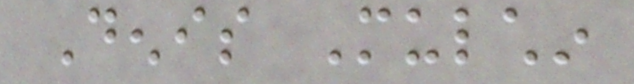Denis Mulchin
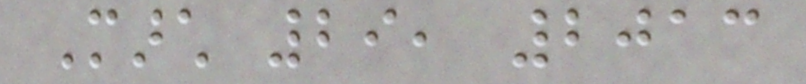March 29, 2013
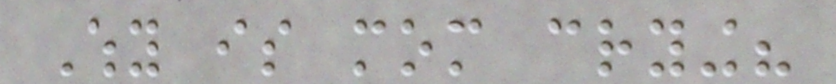Why is mom crying?
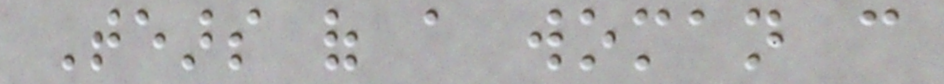Tears of a woman can
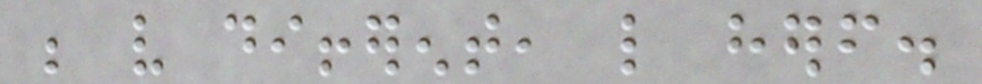be very different, like herself.
